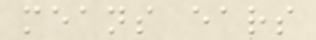means ears
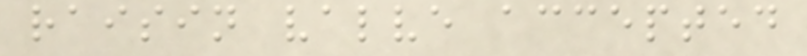raisin valve accepted
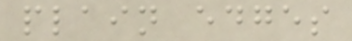plain edges
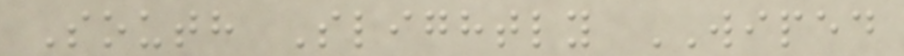South Slightly WIPED
